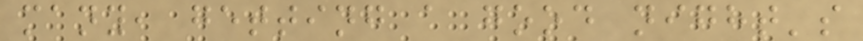many, getting a good night's
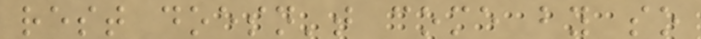rest doesn't come by so
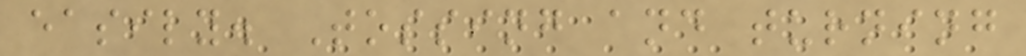easily. Tossing and turning
